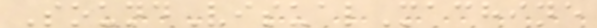SoundVisualMachine
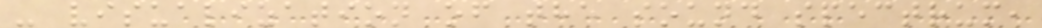- visualization of the sound spectrum,
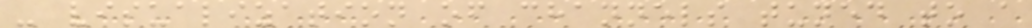- visualization of channels tuned to a
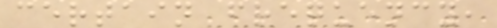certain frequency,
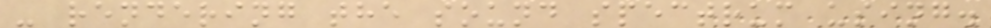- rendering the sound spectrum using.
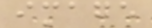image
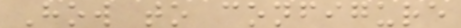How to configure
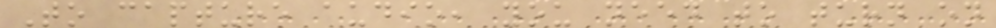To capture audio, you need to turn on
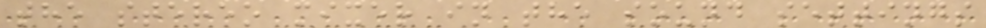the stereo mixer in the sound settings
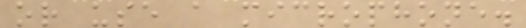or use a microphone.
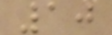10
